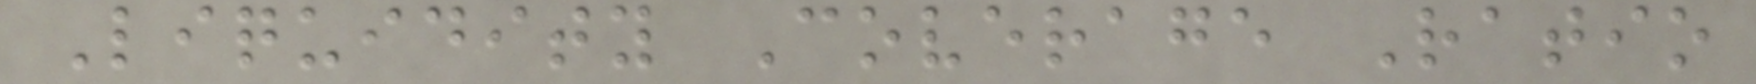Liquidity Coverage Ratio
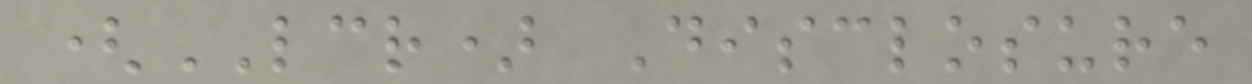(LCR) Disclosure
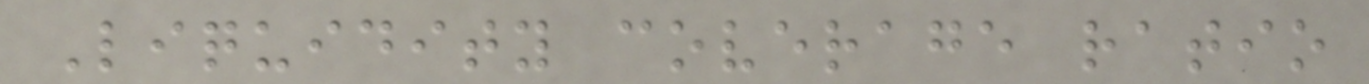Liquidity coverage ratio
